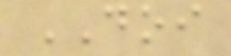DOI
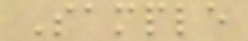Sample
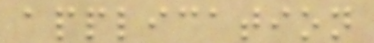application
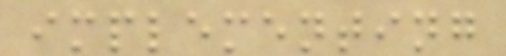implementing
